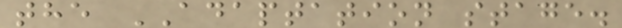the ADAPTATION stage.
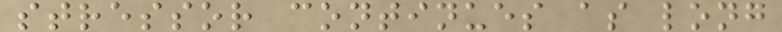stressor continues as long
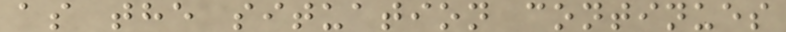as the situation continues
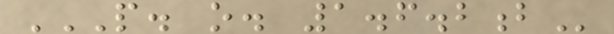P. O. 1.6.2B
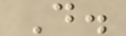D.
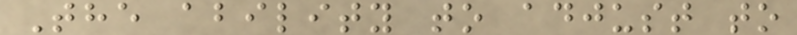The ability to adjust to
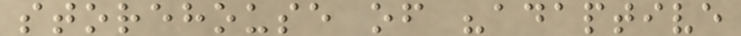storehouse of "adaptive
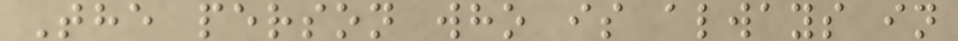The person who is always in
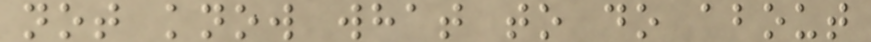not know what to do about
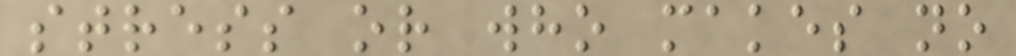stress or who makes no
